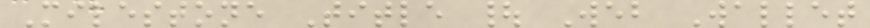Milestone Title | Web Wallet
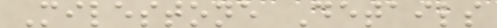Milestone Details
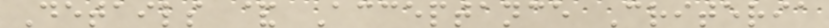Details & Acceptance Criteria
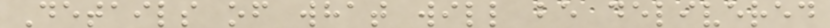Details of what will be delivered
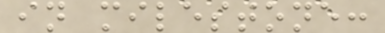in milestone:
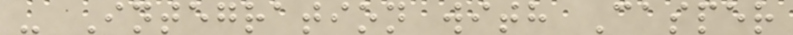- Integration with Casper
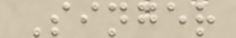Singer
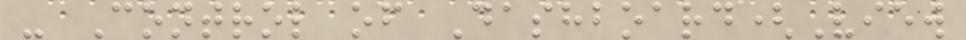- Control of Dashboard(View
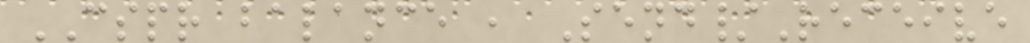CSPR balance , Send/Receive
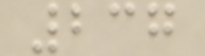237
